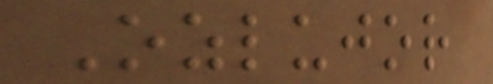Ozlujor
